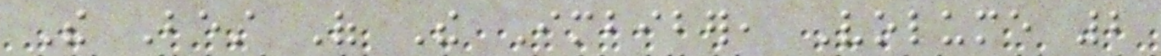The Best Of The Imbiber, Volume 2
